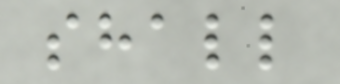shall
